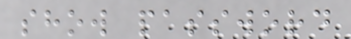show password
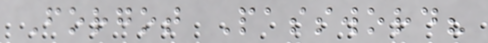Forgot Password?
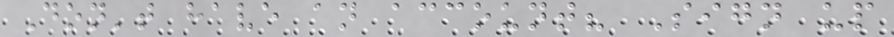Don't have an account? Sign up
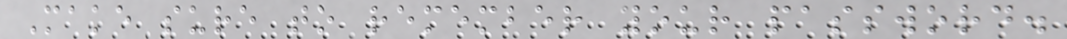Make sure to remember your password.
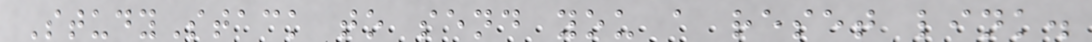StudyStack to send you a reset link.
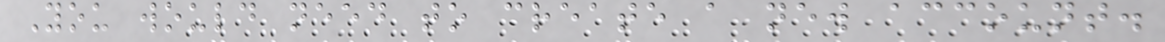You would need to create a new account.
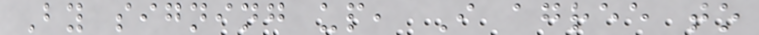By signing up, I agree to
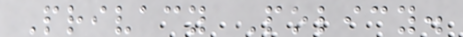Privacy Policy.
